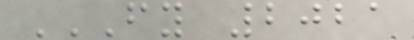FY 2021
